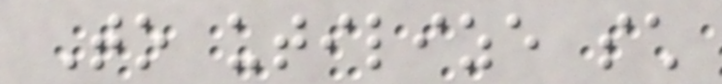To utilize such
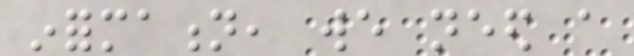information, we need a
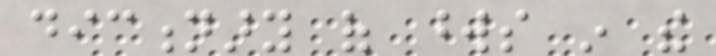dictionary of words in the
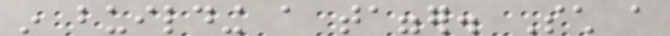in building a tagger. Such a
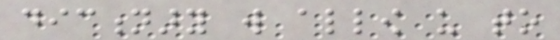dictionary will allow us to
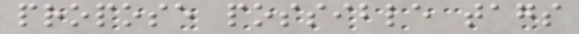propose possible tags
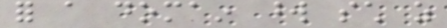for a domain word such as
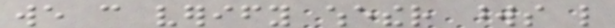we can verify whether words like
